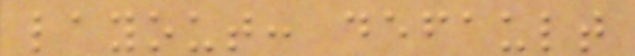layout: default
